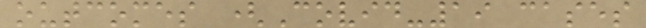outcomes (Covid-19 cases
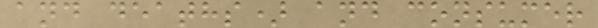and deaths) and consumer
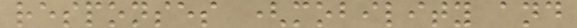responses (mobility and
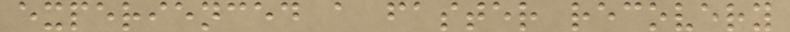experienced a faster recovery
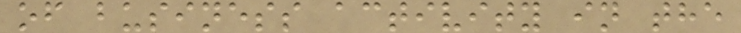of business activity in the
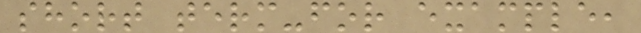short term-for example,
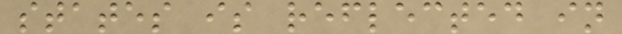states is reflected in
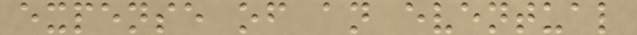expense of an eventual
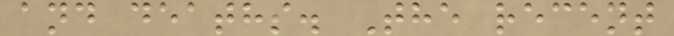and deaths. The recent
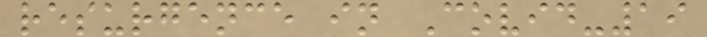resurgence in Covid-19
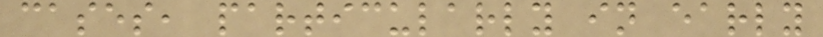cases, particularly in early
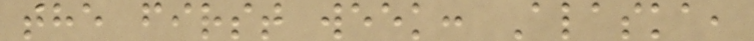the first week: Alaska,
